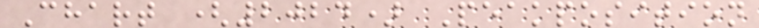Chart (2024) Peakposition
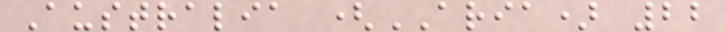Australia (ARIA) 22
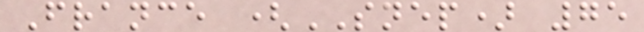France (SNEP) 75
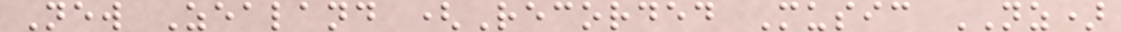New Zealand (Recorded Music NZ)
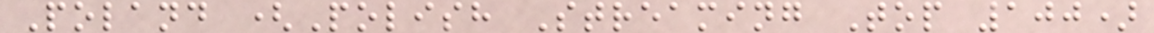Poland (Polish Streaming Top 100)
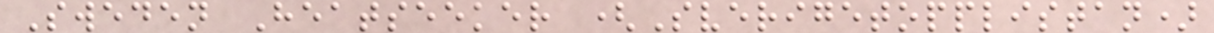Sweden Heatseeker (Sverigetopplistan)
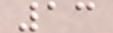13
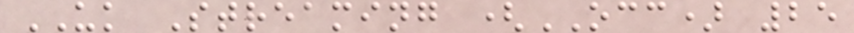UK Streaming (OCC) 25
